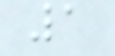1
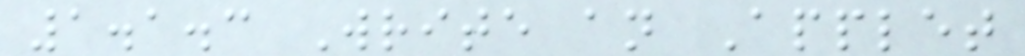1.1.3 Write an Applet
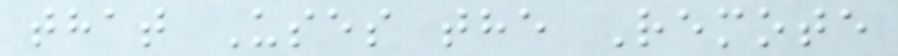that Uses the Remote
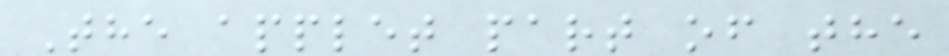The applet part of the
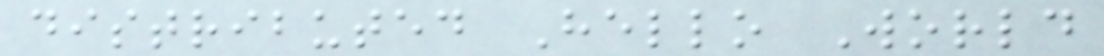distributed Hello World
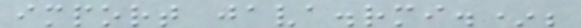import java.rmi.*;
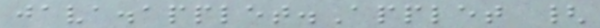java.applet.Applet {
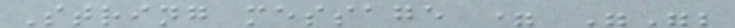String message = "";
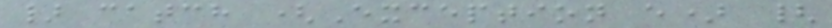} catch (Exception e) {
